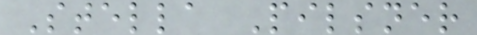Stella Pilsner
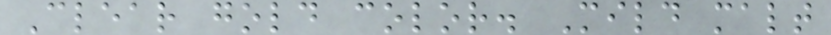Clear gold color. Mild malt
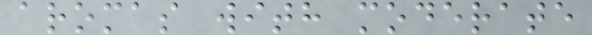aromas with moderate
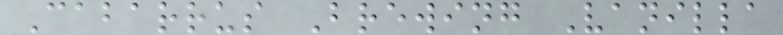Cabarrus Brewing Vanilla
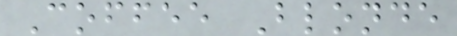Coffee Blonde
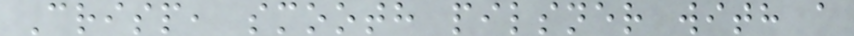Crisp, smooth pilsner with a
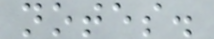notes.
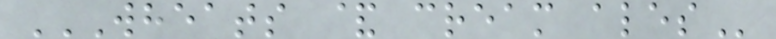WHEATS & CREAM ALES
